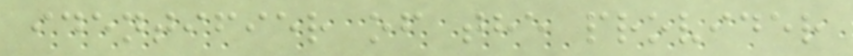identifier of the provider
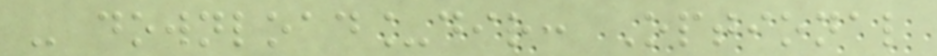- download_dir: Optional
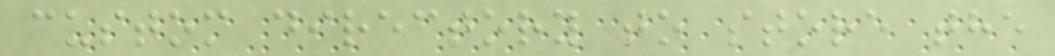custom directory to store the
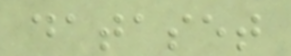dataset
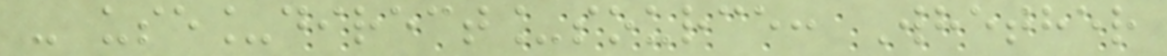- use_direct_source: Whether
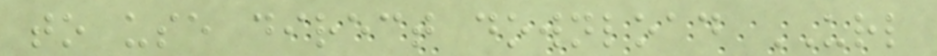to use direct download URL
